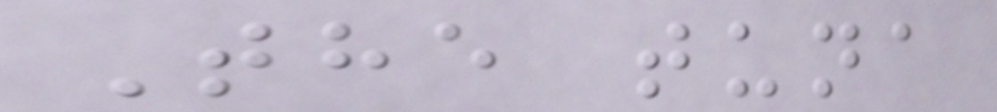The tuna
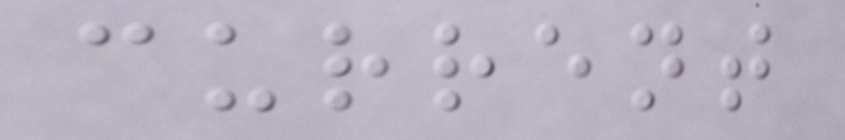current
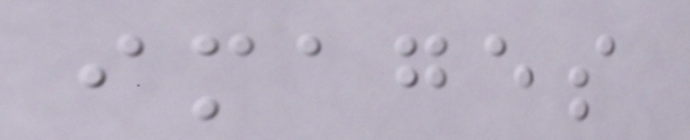images
